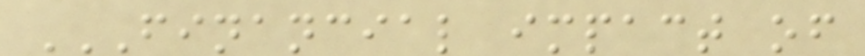FINANCIAL IMPACT OF
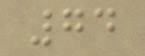74
